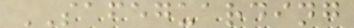SAFEGUARDING
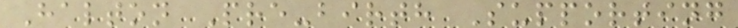Halton Pre-birth Supporting
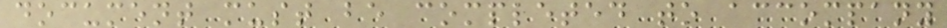document must be completed to accompany
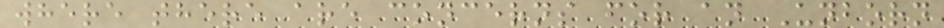where there are concerns for an Unborn
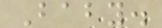Baby.
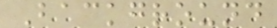Background
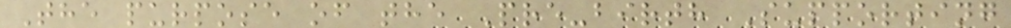The purpose of the Pre-birth Supporting
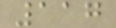117
